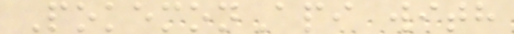PokemonApi with
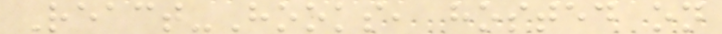React-Hooks, hosted on
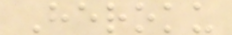Heroku
